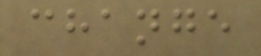change
